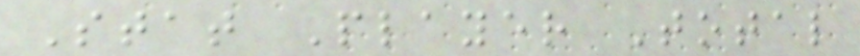Stat Player Total
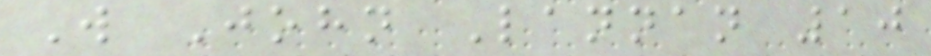W John Lannan 10
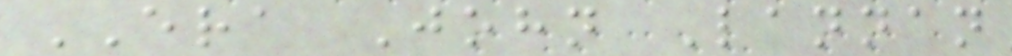ERA John Lannan
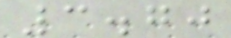3.70
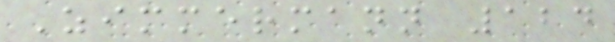Zimmermann 124
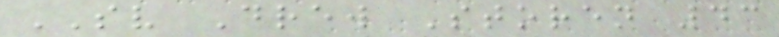SV Drew Storen 43
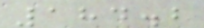184.2
